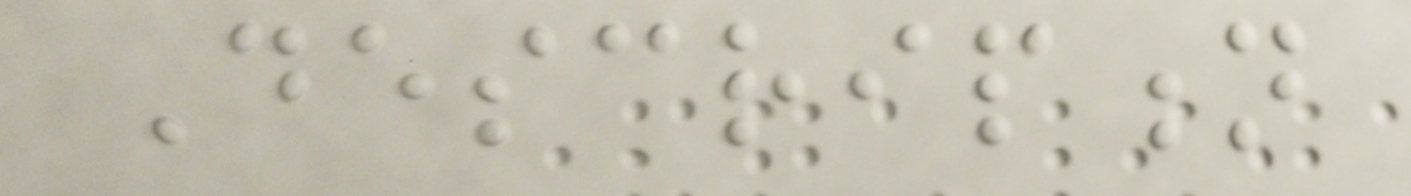Description
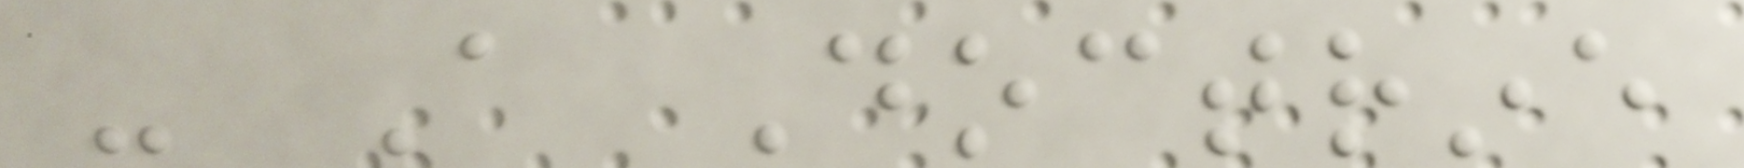- A Doctrine
